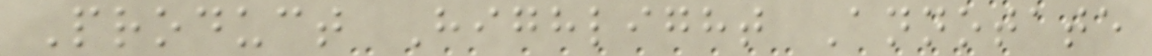Product Highlight Annotate
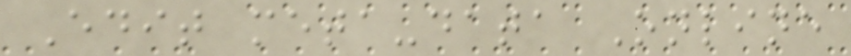Edit meta-data Online
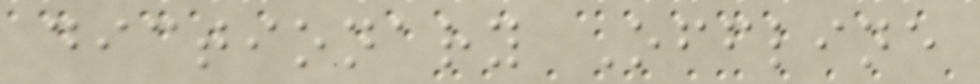dictionary Offline
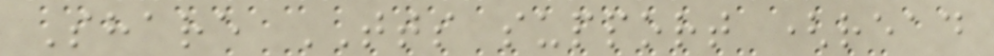Share TTS support (read
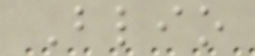Blio
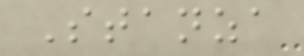Stanza
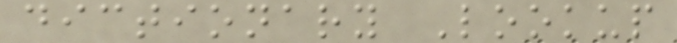dictionary Lookup
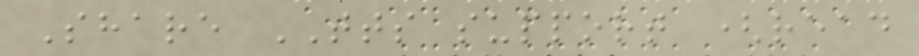Share TTS support (read
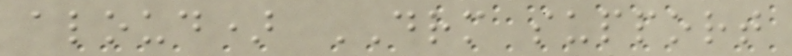aloud) DRM support
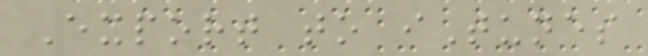Export to iTunes
